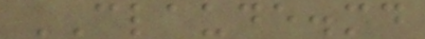CLAUDE.md
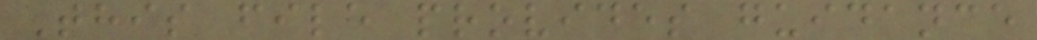This file provides guidance
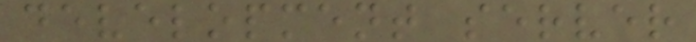development server
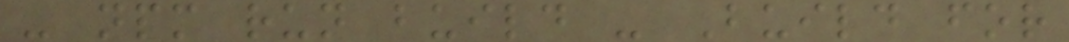- npm run build - Build for
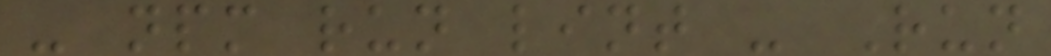- npm run lint - Run
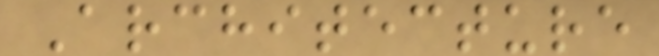Architecture
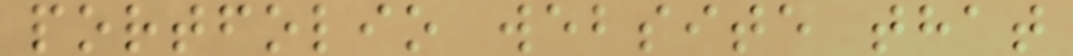portfolio website that
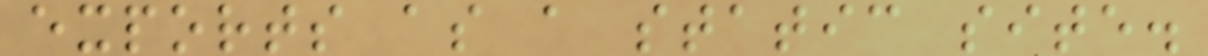exports as a static site.
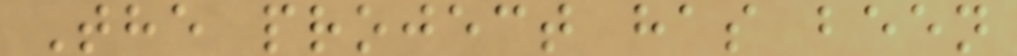The project has been
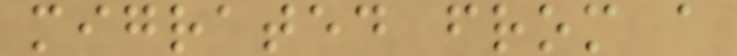migrated from a
